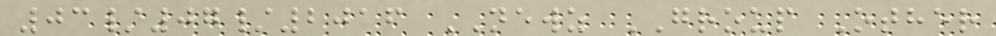03/07/2016 NEWZ GROUP Other
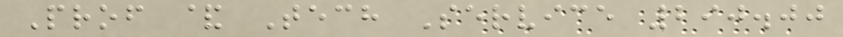Prof & Tech Service 290.00
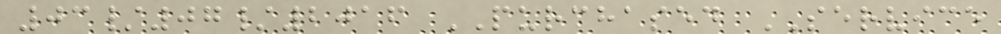03/07/2016 PURCHASED SERVICE
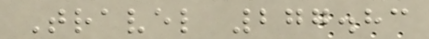Travel 277.83
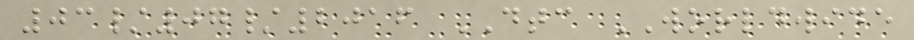03/07/2016 DTC WORLDWIDE
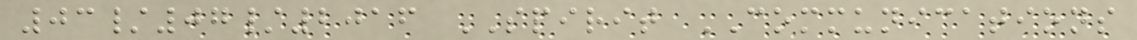03/07/2016 SPIRIT COMMUNICATIONS
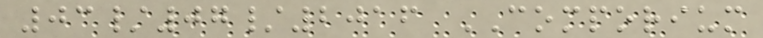03/07/2016 COMPORIUM
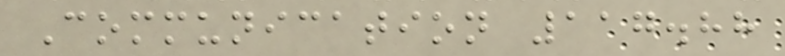Communication 117.88
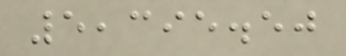5,395.50
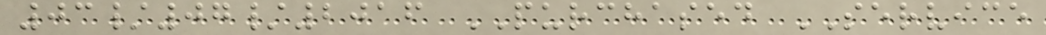03/07/2016 PURCHASED SERVICE
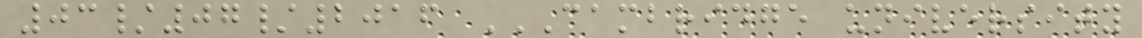03/07/2016 CAMBRIDGE UNIVERSITY
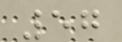57
